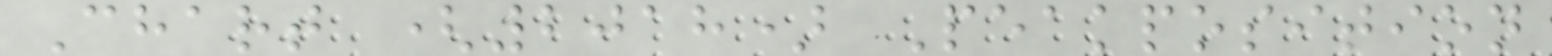Chart (2018) Peakposition
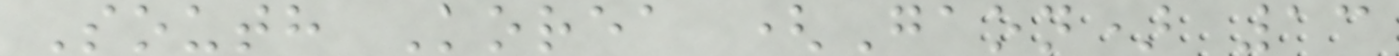South Korea (Gaon) 13
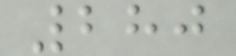280
